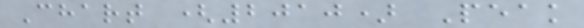Chart (2010) Peak
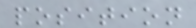position
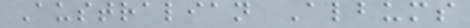Australian Albums
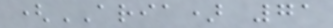(ARIA) 71
